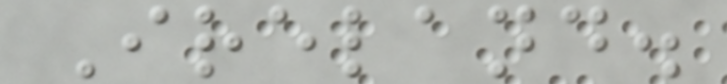Ireland.
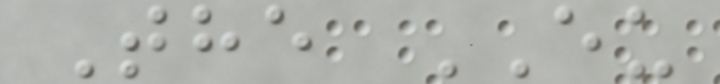The EU
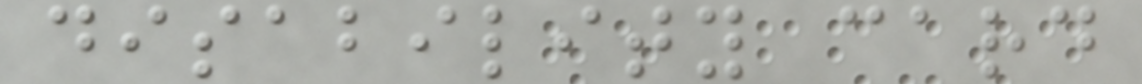disability card
